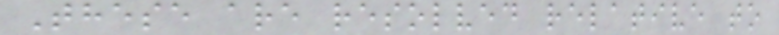These are resolved relative to
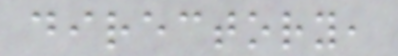directory,
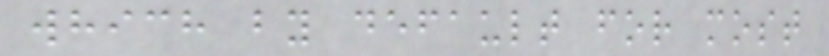which by default for most
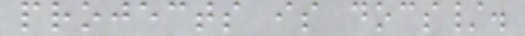projects is docs/.
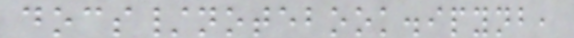docs/notebook.ipynb,
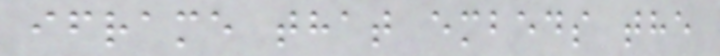iframe that embeds the
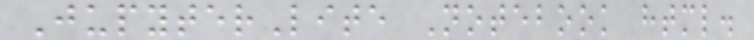JupyterLite Notebook html.
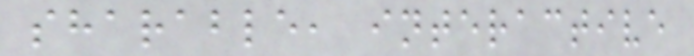sharable, interactive
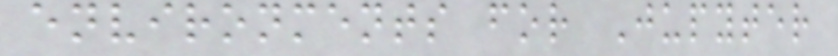environments for Jupyter
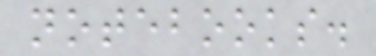notebooks.
